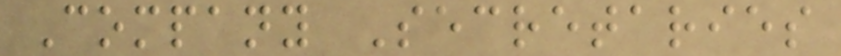Company Secretaries
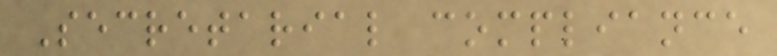Secretarial compliance
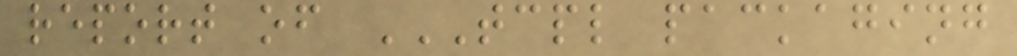report of TCPL PACKAGING
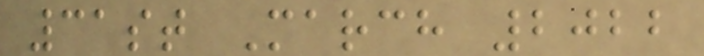31st March 2022
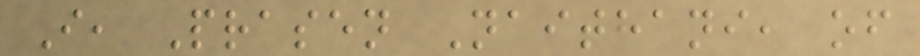I, Prasen Naithani, of
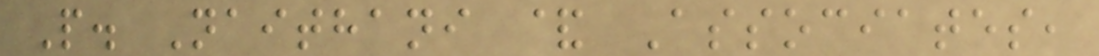P. Naithani & Associates,
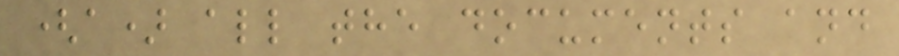(a) all the documents and
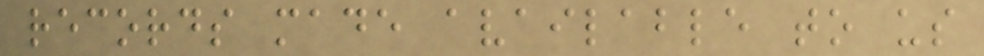records made available to us
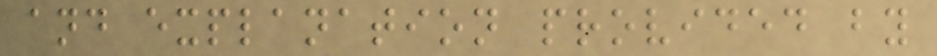and explanation provided by
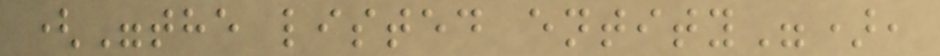("the listed entity"),
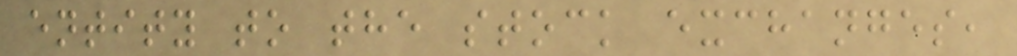entity to the stock exchanges,
